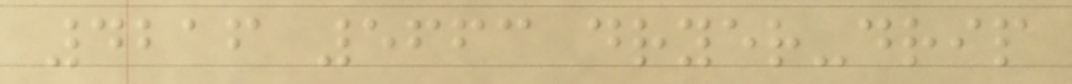4216 5663 dryer-drip
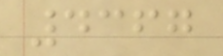4367
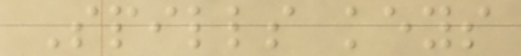Spills keys
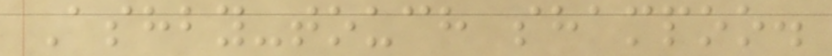Ashby-touch shampoo.
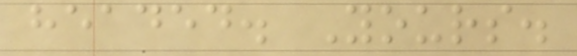headed. Yours.
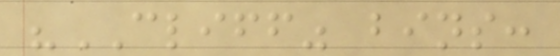"CLIFF" bins:
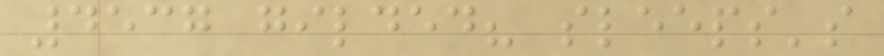4537 gilded? sleeps's
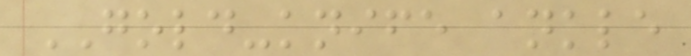GOLD-knife ankle
